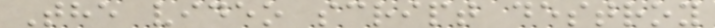The video script destroy
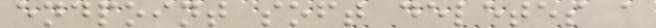endpoint soft deletes a
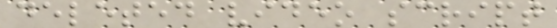deleted video script
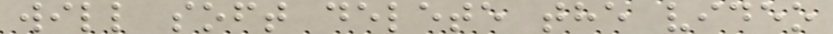will soft delete the video
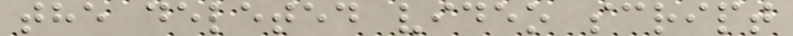the deleted video script
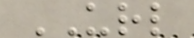URL
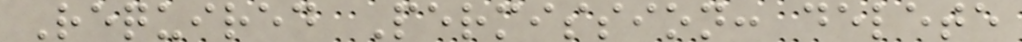Required Permission: delete
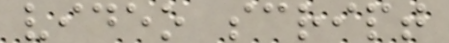video script
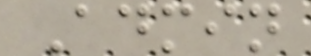Admin
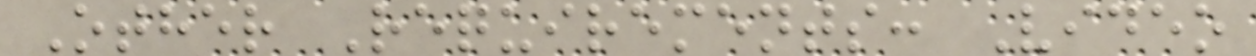Other Requirements: Video
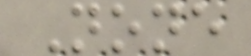None
